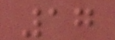17
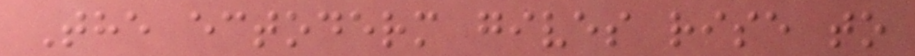The ectoderm gives rise to
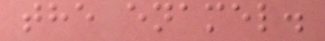the enamel.
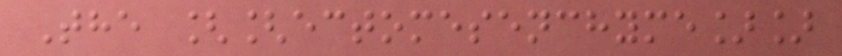The [[ectomesenchyme]]
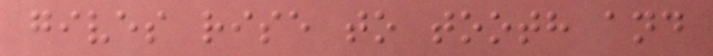gives rise to tooth and
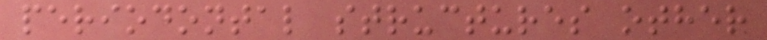periodontal structures other
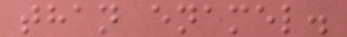than enamel.
